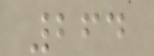264
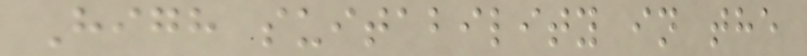High suitability in the
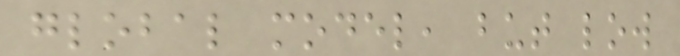global model, but low
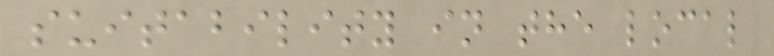suitability in the local
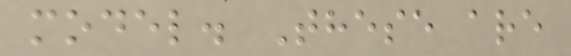model. These are
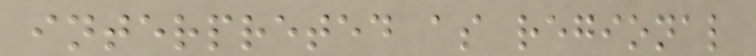interpreted as regional
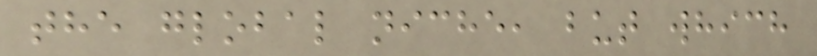the global niche, but which
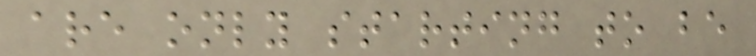are only starting to be
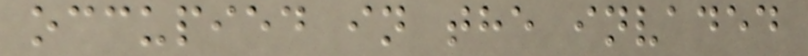occupied in the invaded
